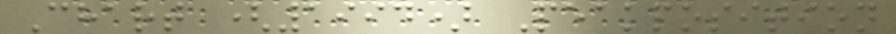Chart (1994) Peakposition
